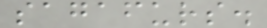sagafurs.
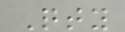Qty
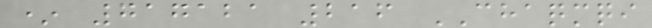* 717121 216 CHAQMQI
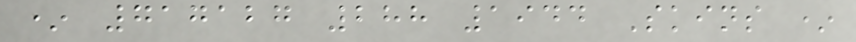* 717127 288 1944 Skins *
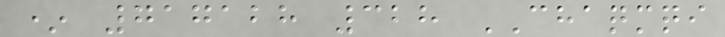* 717128 328 CHAQMQI
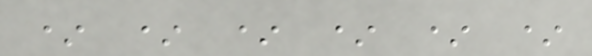* * * * * *
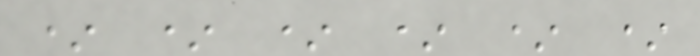* * * * * *
